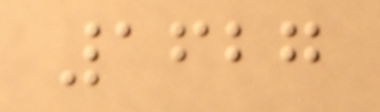1627
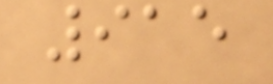915
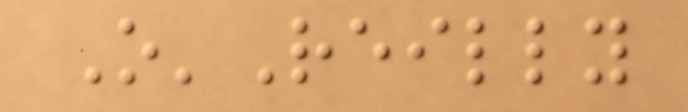O'Reilly
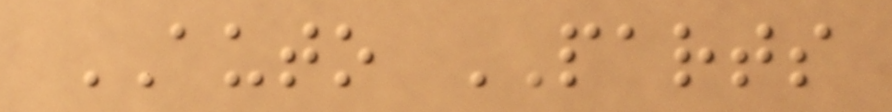AUTO PARTS
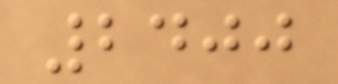2400
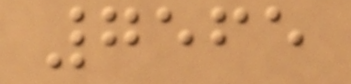7565
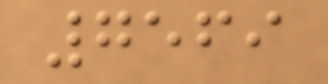7569
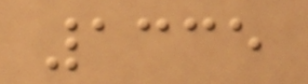1335
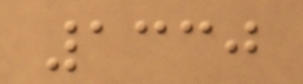1330
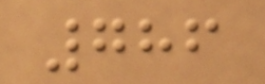786
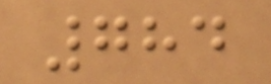784
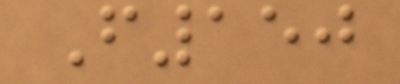F150
